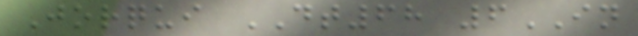Jorqui DT68 6IN
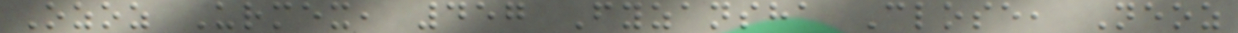Ozoz Urmex, 457 Fyzansha Close, Neoz
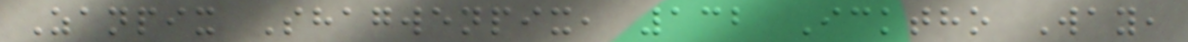Zanpix Shagwenpix, 132 Icktho Way,
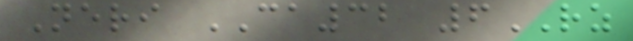Neri CA32 6RZ
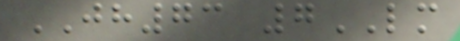JH73 7LM
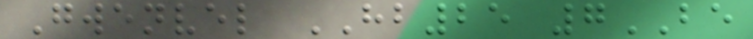Gwenvel HB25 7BE
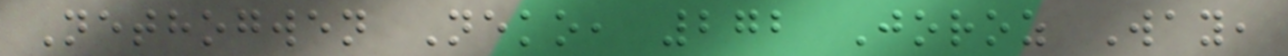Nethogwen Neko, 272 Joroz Way,
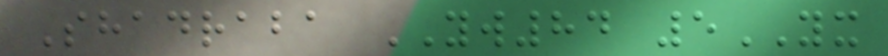Shadraba YW84 5YX
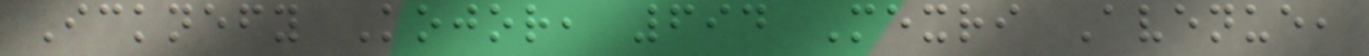Icknefy Kojor, 694 Mexri Avenue,
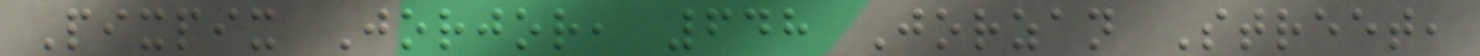Pixpix Jorjor, 648 Jorzan Street,
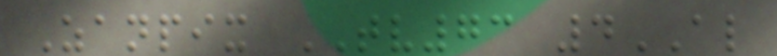Zanpix TV73 4AL
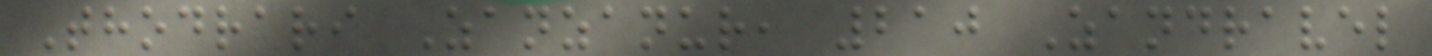Thodrari Zanzanur, 210 Zandravel
